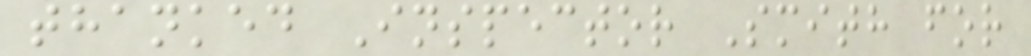thanked Inspector Smith for
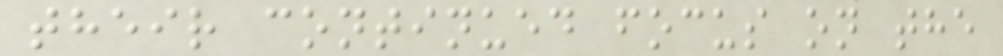their continued focus on the
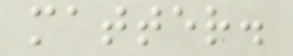matter.
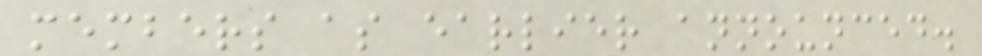members as earlier announced.
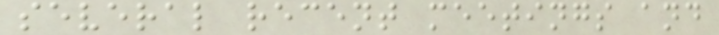several recent meetings and
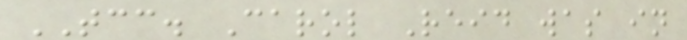TCC. Carol Reid was in
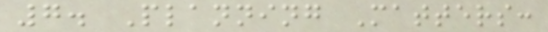7. Planning Matters:
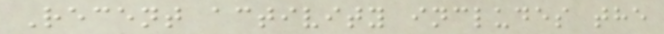Recent activity includes the
